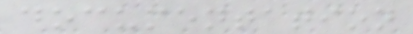documentation
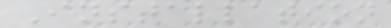Installation
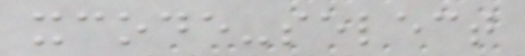xcode-select
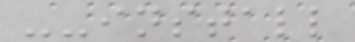--install
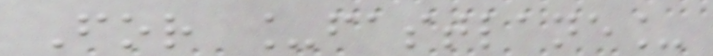For _fastlane_
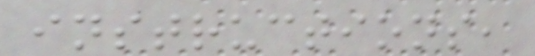instructions,
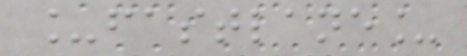_fastlane_
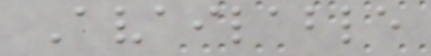Available
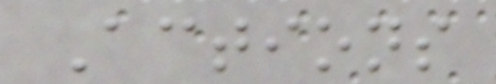Actions
